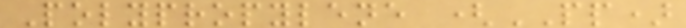Polypropylene (PP)
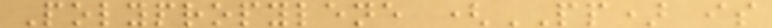Polypropylene (PP) is
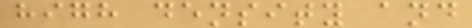high density and
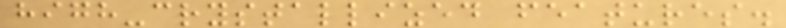high-crystallized features.
